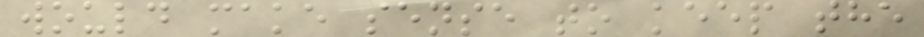would make sense to keep the
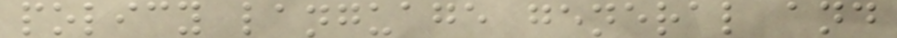policy language general and
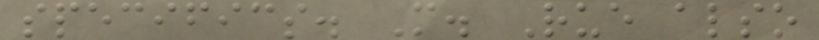specifics. M. Rue also
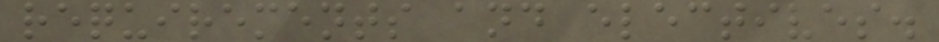requirements and electives.
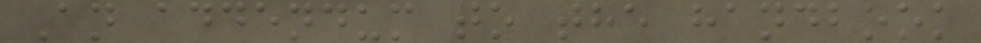An addendum to the handbook
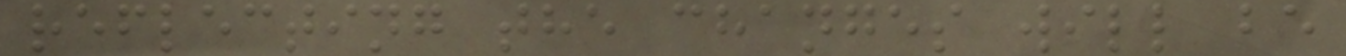reflecting the changes will be
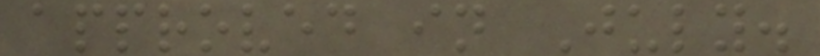approved in July.
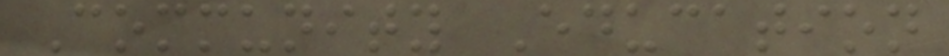Community Education
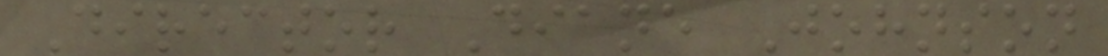Director Diane Johnson
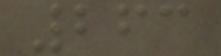263
